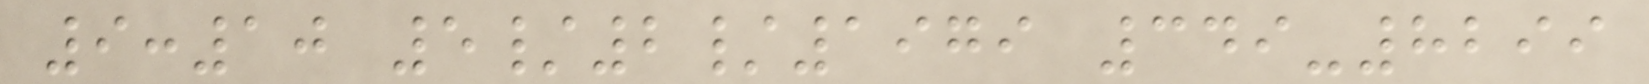9:10 5/2/1979 349-8299
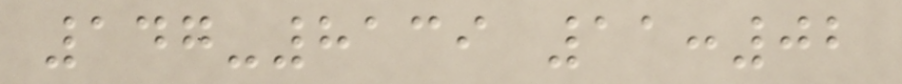147-8139 11:02
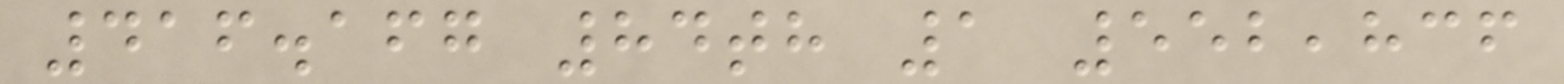416.167 84th 1 552,836
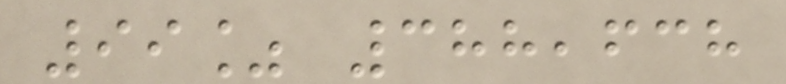99% 388,638
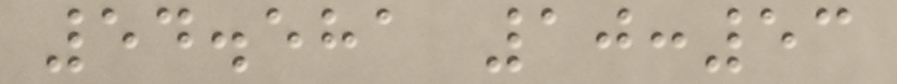54.581 10:53
